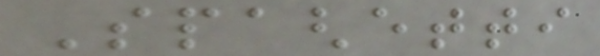Spaghetti
